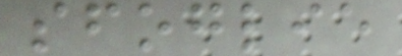sfoglie
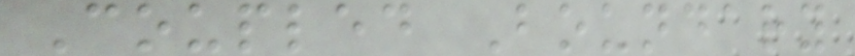Coupled Boundary
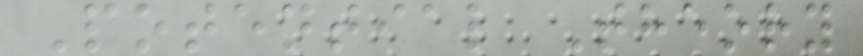Potential Theory
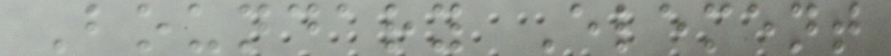Boundary Element
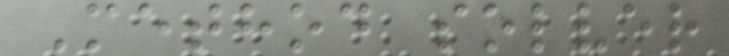Method solver
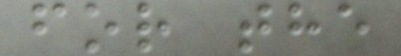for the
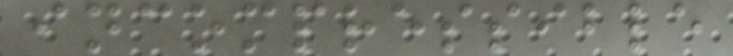incompressible
